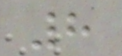8
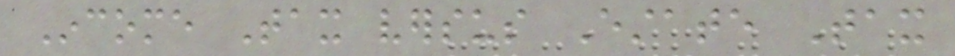Income Tax versus Estate Tax
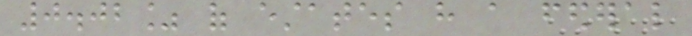0.02% of estates have a federal
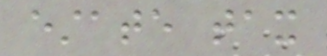estate tax
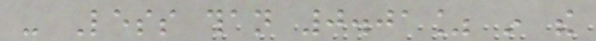- Less than 0.01% in the
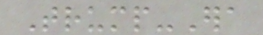Trump-Era
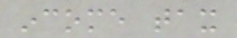income tax
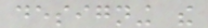designing the
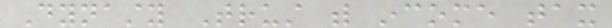Dynasty Trust with income tax
